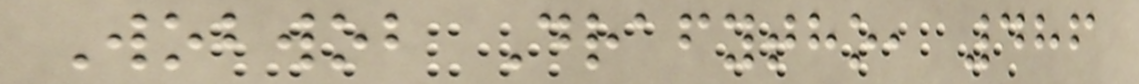Wobwob Drafytho, 486
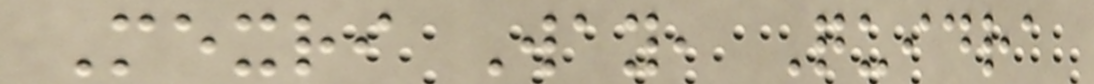Mexri Way, Quidra
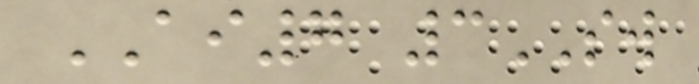AI7 3SW
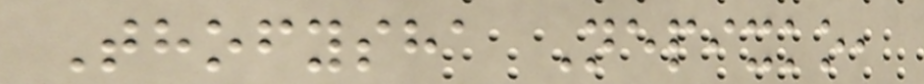Thofysha Nepixko,
